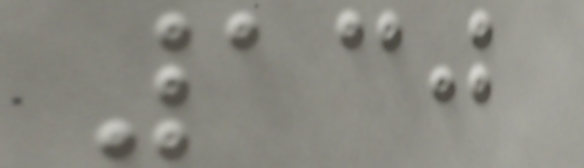130
